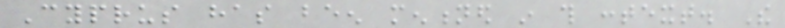Cyprus has been mentioned in this context. The
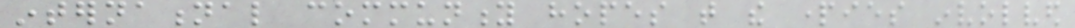international community hopes that the parties involved
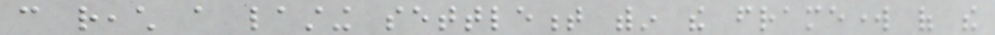can reach a lasting settlement within the framework of the
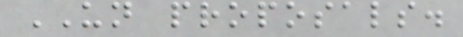UN proposals.
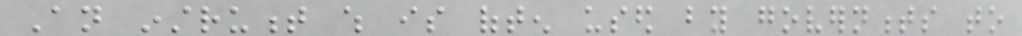An instrument which is often used by governments to
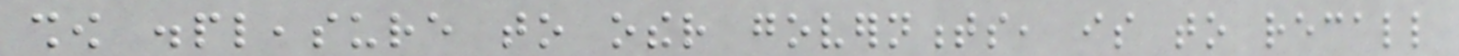show displeasure to other governments, is to recall
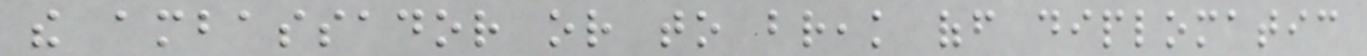the ambassador or to break off diplomatic
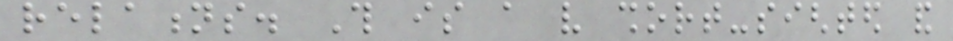relations. This is a very short-sighted and
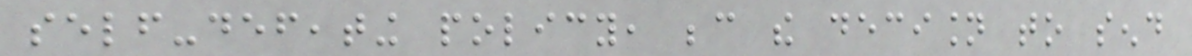self-defeating policy, because the decision to send
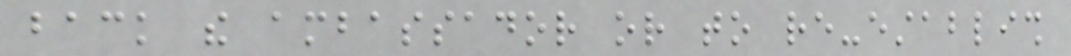back the ambassador or to re-establish
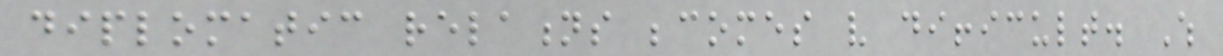diplomatic relations becomes very difficult. Which
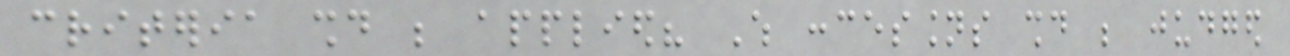criteria should be applied? Which concessions should be judged
